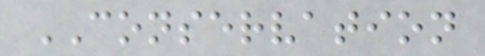CONSERVATION
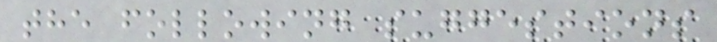the following suggestions
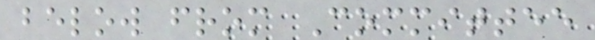below from Committee
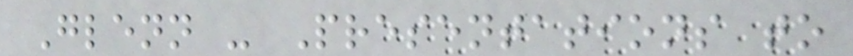Glenn - Presentations to
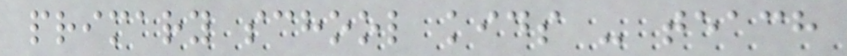primary school kids - teach
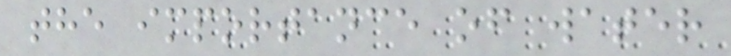the importance of water
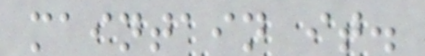maintain it.
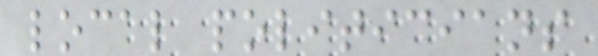local politicians
